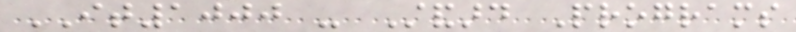IT1000 - Standard Programs
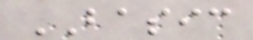BASIC
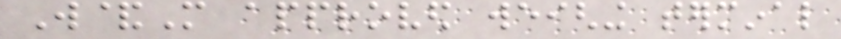W&M approved weighing terminal
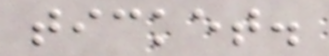ticket.
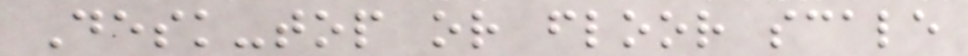Desk-top or floor scale
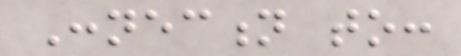Connection to:
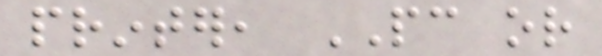printer, PC or
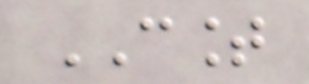COUNT
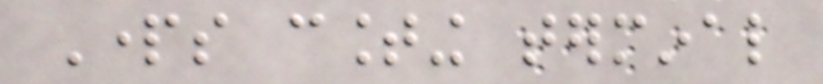Parts counting terminal
